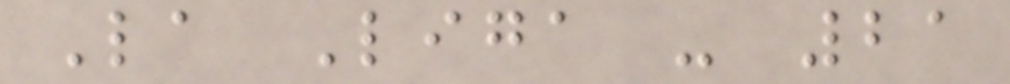La Liga - 21
